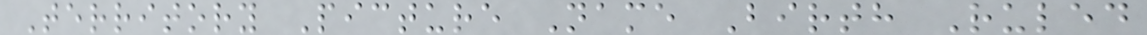Territory Picture Name Birth Ruled
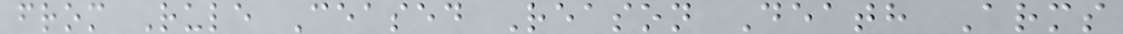from Rule Ceased Reason Death Arms
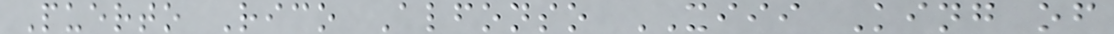Puerto Rico Alfonso XIII King of
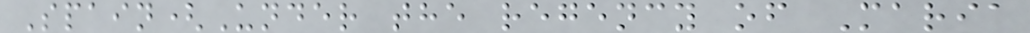Spain(Under the regency of Maria
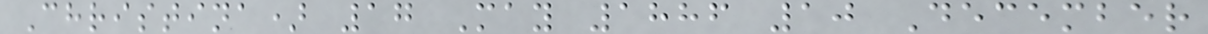Christina) 17 May 1886 10 December
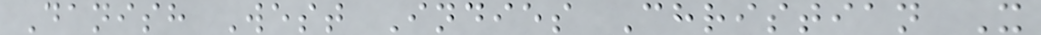Danish West Indies Christian X
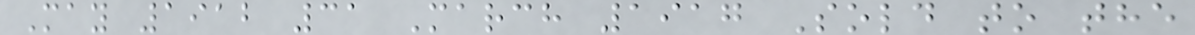May 1912 31 March 1917 Sold to the
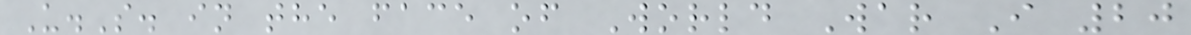U.S. in the face of World War I 20
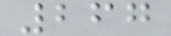267
